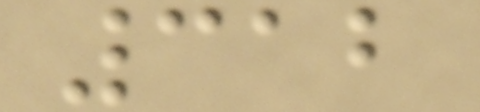312
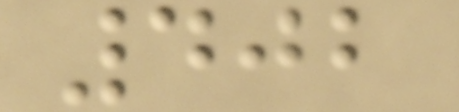402
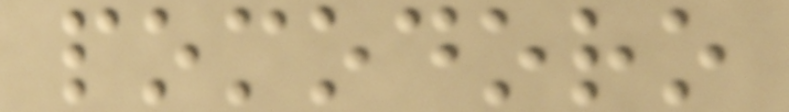pomodoro
